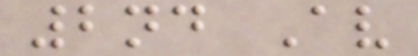2nd Av
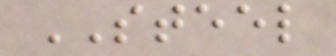STEEL
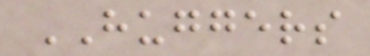HUGGERS
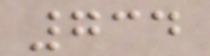734
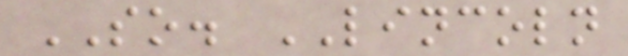SO. LINCOLN
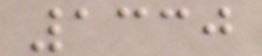1330
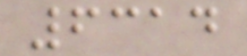6314
